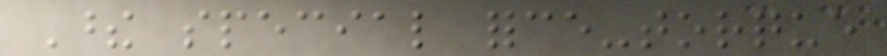These special force-torque
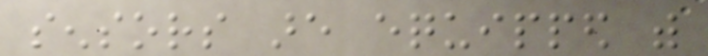sensors are equipped with
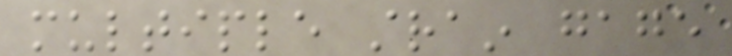multiple strain gage
